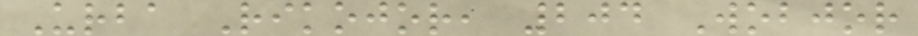Urba Rikojor, 204 Wobjor
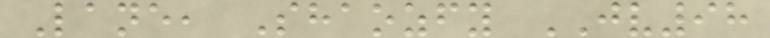Lane, Shaozfy JV98
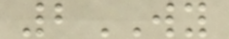2WY
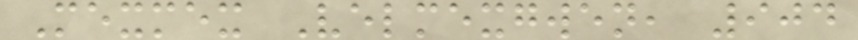Mexmex Velmexgwen, 904
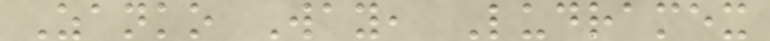Zanko Way, Ludramex
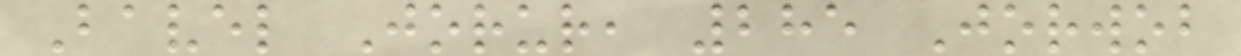Bavel Jorur, 285 Jorwob
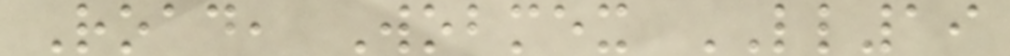Road, Wobmex LL19
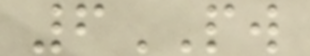6PW
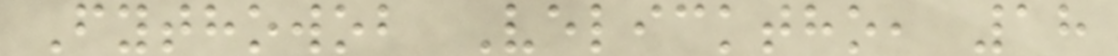Fythowob Velicktho, 18
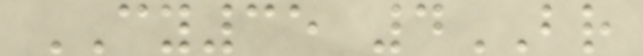CY35 4BR
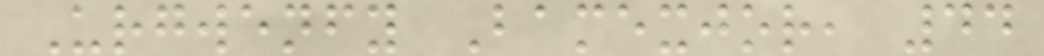Urgwenfy Bamexjor, 44
